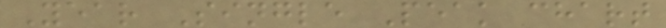Year Single Peak chart
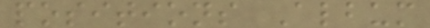positions Album
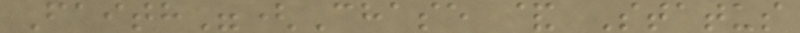Faith"(Chase & Status
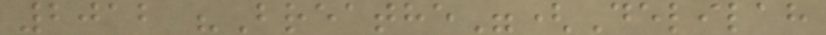2012 "Breathe"(Delilah
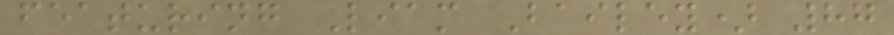featuring Liam Bailey) 87
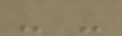- -
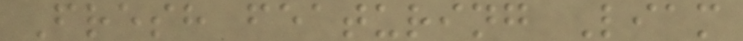Fresh featuring Liam
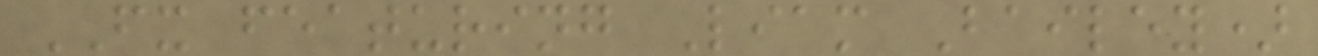FX featuring Liam Bailey)
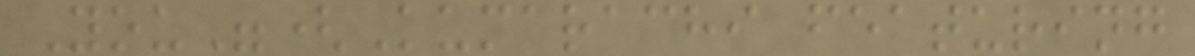You"(Kumarachi featuring
